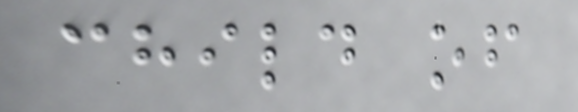child of
